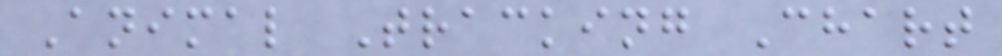Animal Tracking Chart
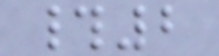#2
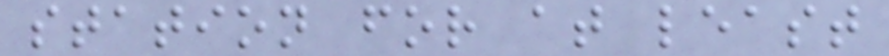station for at least
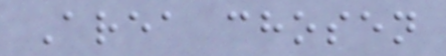Area chosen
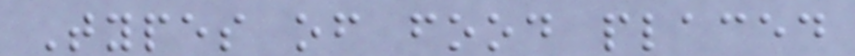Types of food placed
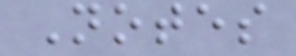Notes
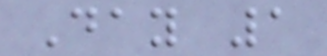Day 1
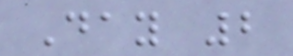Day 2
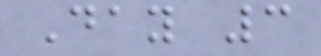Day 3
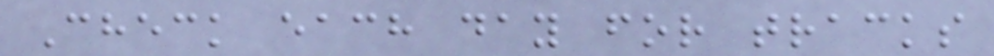Check each day for tracks
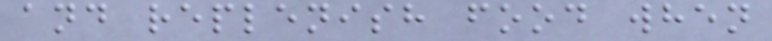and replenish food when
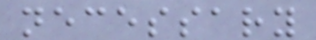necessary
